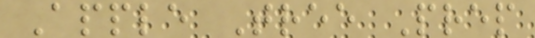Apple Tree Prep
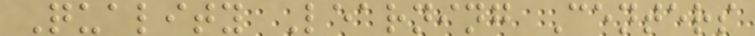Quality Learning Centers
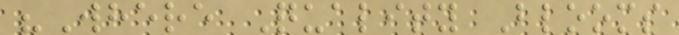"Where Quality Blooms
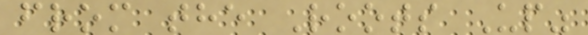from the Roots Up"
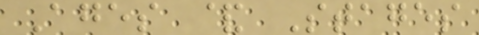Ages & Stages
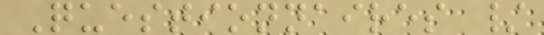Questionnaires /
